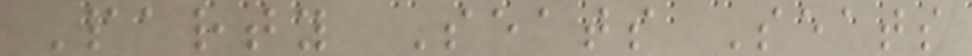Party Seats Seats
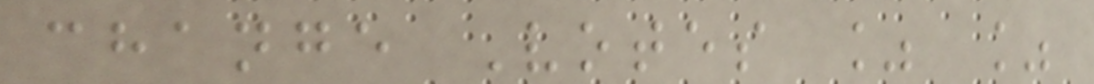change Votes % %
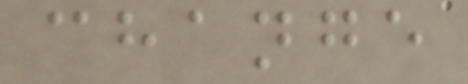change
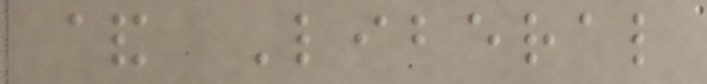& Liberal
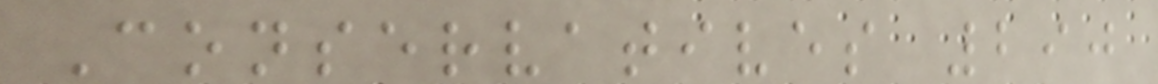Conservatives 290
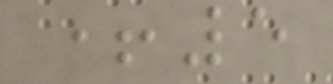+5
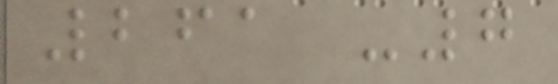261 -7
